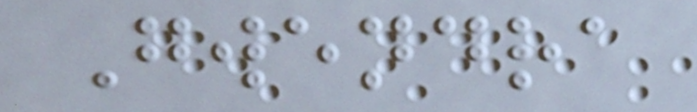Gwendra
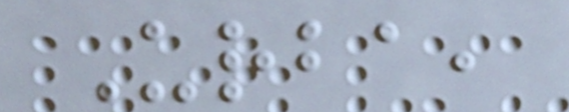Urba,
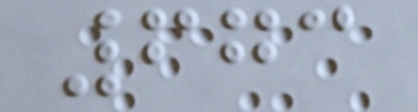673
